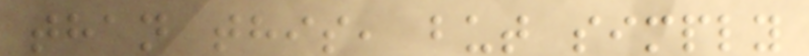than this, but simply
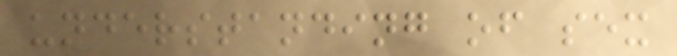understanding of sex
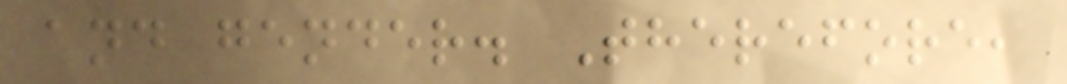and gender. Therefore,
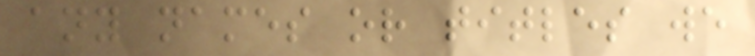any names or titles we
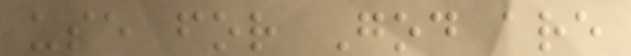use for God are
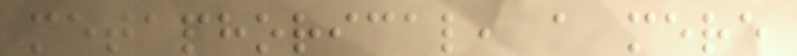metaphorical, a mere
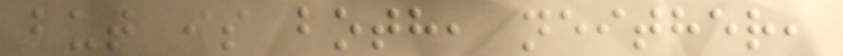but is both, neither,
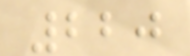220
